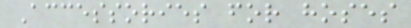Accessories for hoses
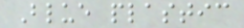Blue plastic
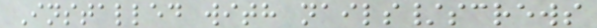Installed with nails/screws
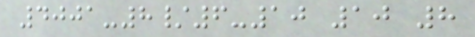4001-8/6-10 10 8
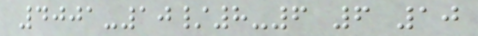4001-10/8-6 6 10
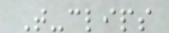T-clips
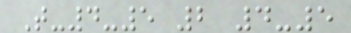T-4-5 2 4-5
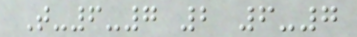T-6-7 2 6-7
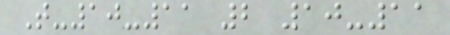T-10-11 2 10-11
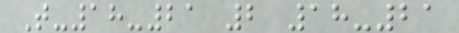T-18-21 2 18-21
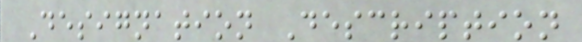Designation Description
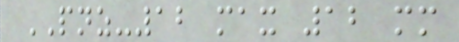PNZ-12 max 12 mm
